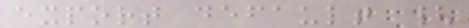export default {
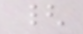{
